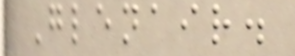Glenair.
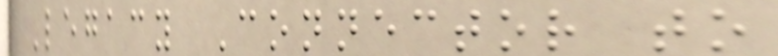Legacy Connector to
